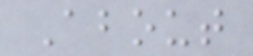About
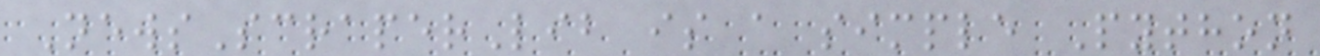NewsScraperLib is a simple Python
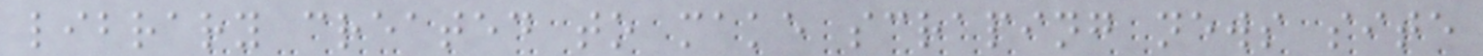library created to make scraping news site
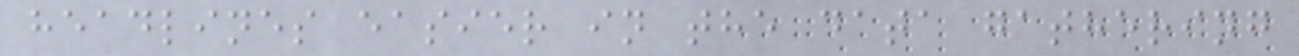headlines easier in the data gathering
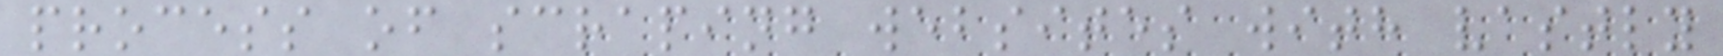process of scraping websites with vastly
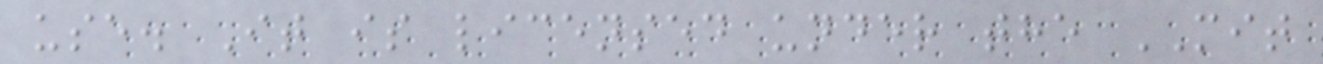use. It is licensed under the MIT
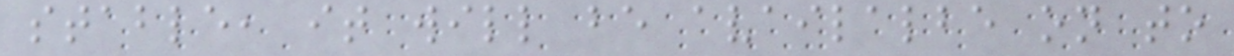stable, it will be availalbe on to
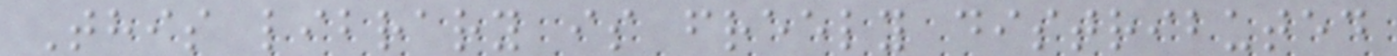This library is freely distributed
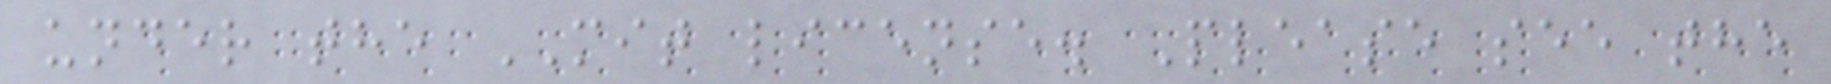under the MIT license. Please see the
